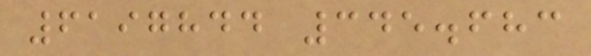6197844 345.683
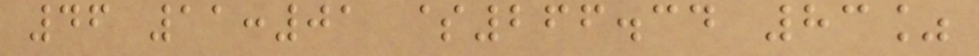46 11:01 $266.34 83%
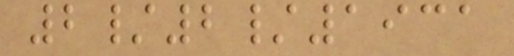2/2/1931
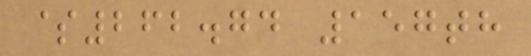$262.74 157th
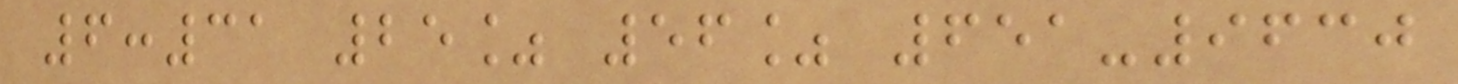6:31 25% 56% 651-9630
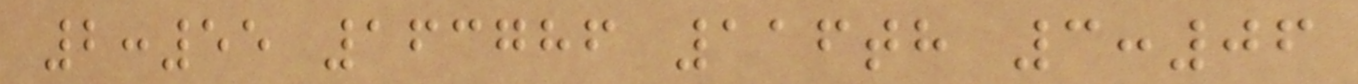2:55 163786 116th 3:06
